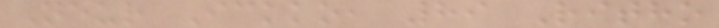Neur Ickko, 89 Ritho
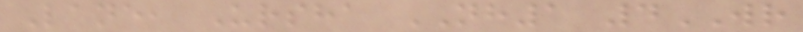Lane, Ursha NH1 4WR
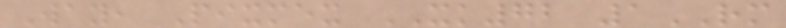Way, Pixmex XK72 1RM
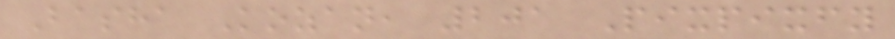Basha Kozan, 201 Pixpixfy
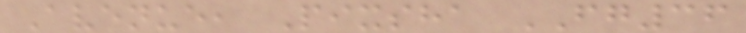Avenue, Pixsha FG36
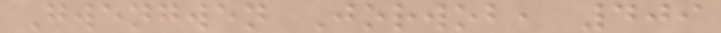Gwengwen Jorwob, 409
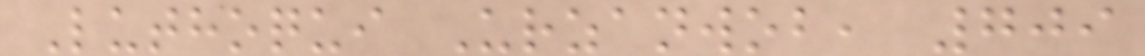Luthoqui Urzanwob, 709
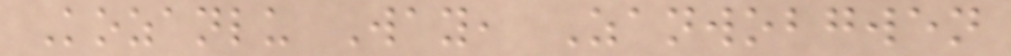Kozanlu Way, Zanwobgwen
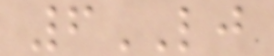6LJ
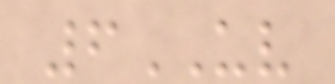6UV
